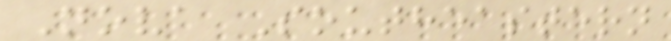Nova Southeastern
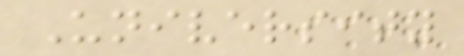University
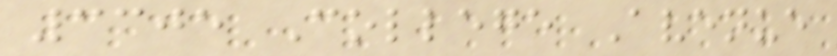3305 College Avenue
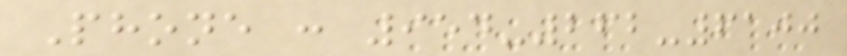Phone : 954-262-6100
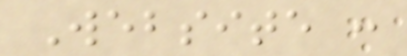Website :
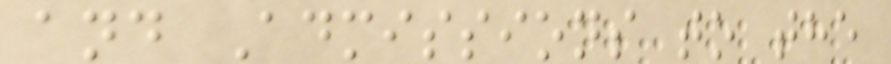and Admissions to the
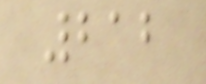212
